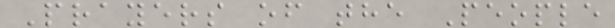Prayers of the People
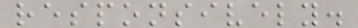responsively.
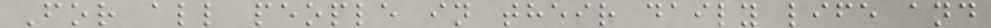For all people in their daily life and
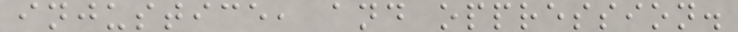injustice, and oppression.
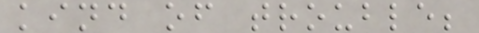kind of trouble;
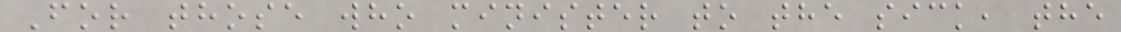For those who minister to the sick, the
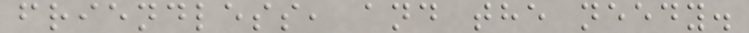friendless, and the needy.
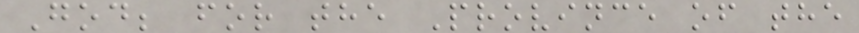God; for the Province of the
